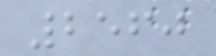2560
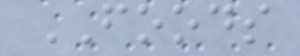FOODS
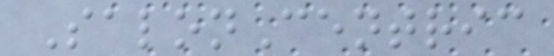SalonCentric
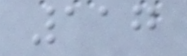117
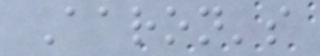Aaron's
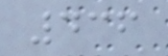436
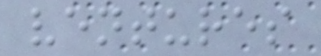ventures
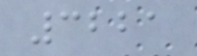3221
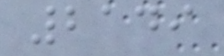2149
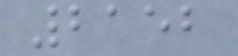2152
